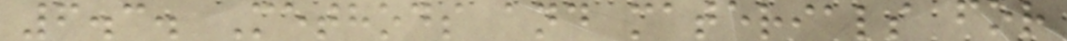6.3. Methods and materials for
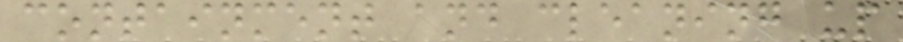containment and cleaning up
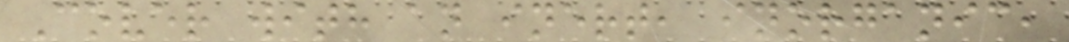Cover with an inert, inorganic,
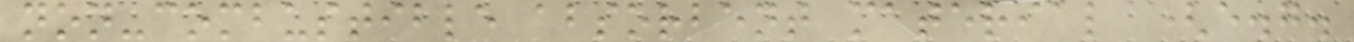non-combustible absorbent material (e.g.
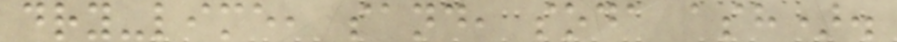dry-lime, sand, soda ash).
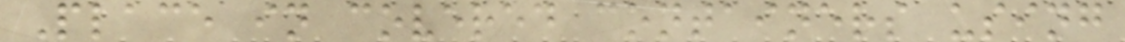Place in covered containers using
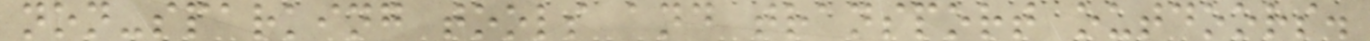non-sparking tools and transport outdoors.
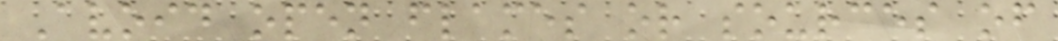Avoid open flames or sources of
